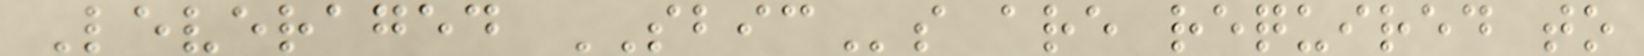Leveraged SBICs are required to
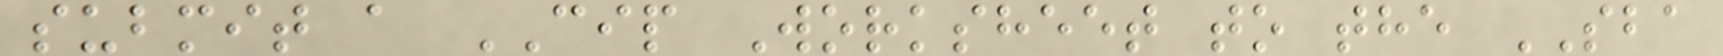submit a CIP Worksheet to the SBA
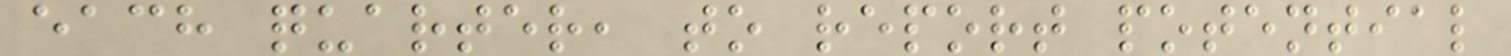each quarter, to report potential
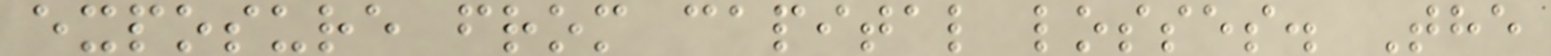exposure from capital losses. The
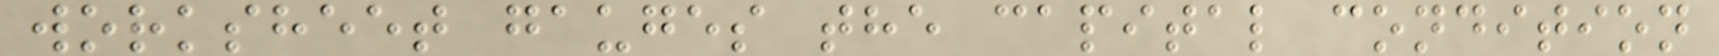worksheet gauges the capital condition
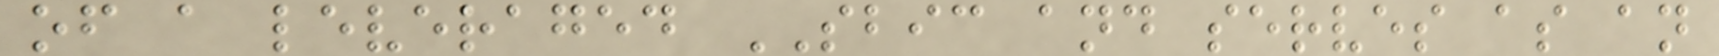of a leveraged SBIC and serves as an
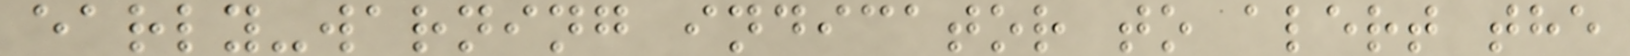early-warning indicator to alert the
